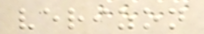verizon
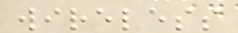wireless
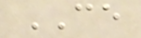CE
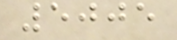5005
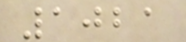1021
